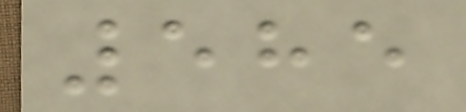585
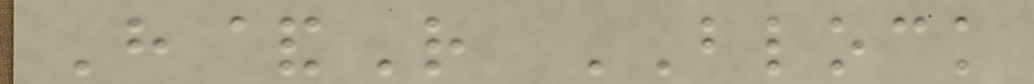H&R BLOCK
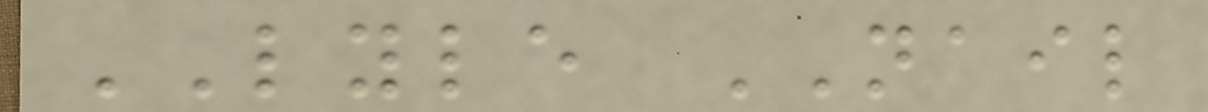LYLE NAIL
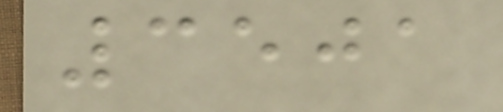3501
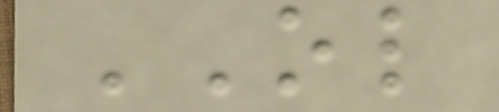OL
